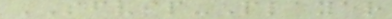SFVIP-Player
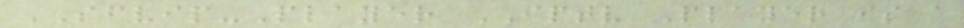SFVIP-Player IPTV Player is a
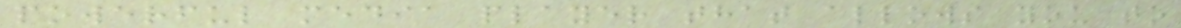powerful media player that allows you to
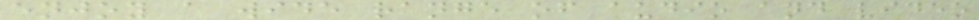enjoy a wide range of audio and video
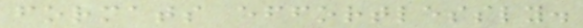formats effortlessly.
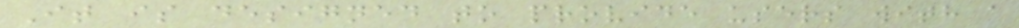It is designed to provide users with a
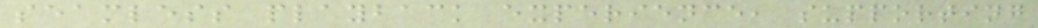seamless playback experience, supporting
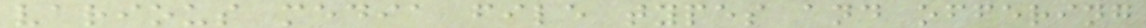various media file types and offering
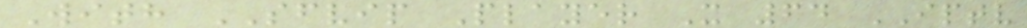With SFVIP Player X 64 IPTV
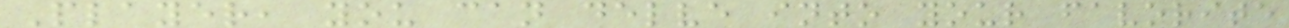Player, you can delve into your favorite
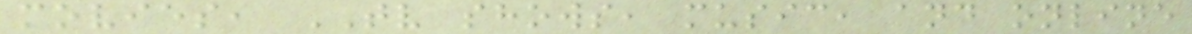movies, TV shows, music, and online
